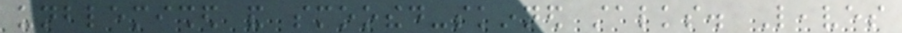unblemished and smoothed-skinned stalks. Leaves
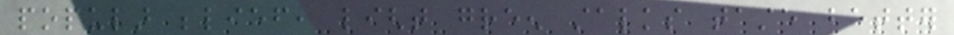popular belief, light green stalks taste better
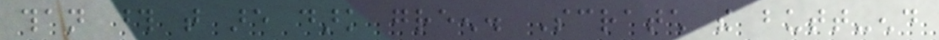than those that are dark green. Scratch the butt-end
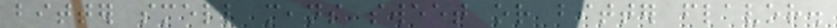bitter smell means sweet or bitter flavor.
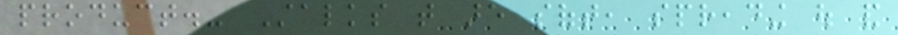product.- Stalks that are soft, spreading out and
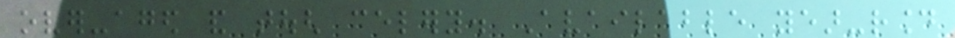over-aged and tough celery. Available year-round
